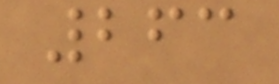263
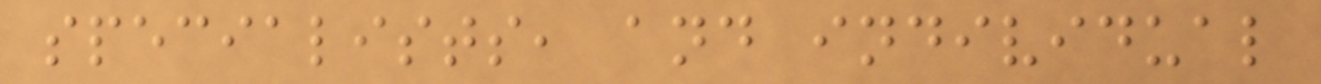specialists, and individual
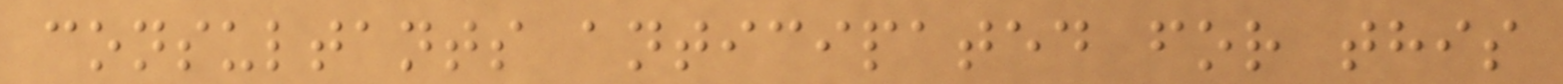consultants anticipated for this
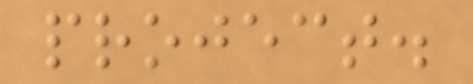project.
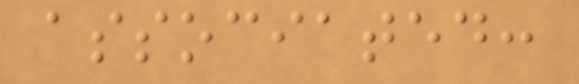associated:
